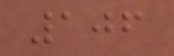106
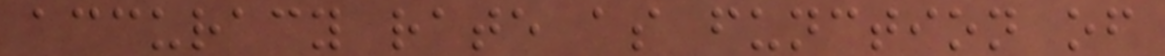accuracy rate as function of
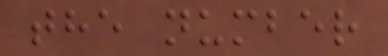the number
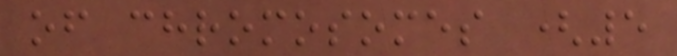of chromosomes (5
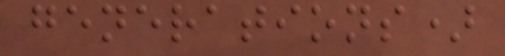generations)
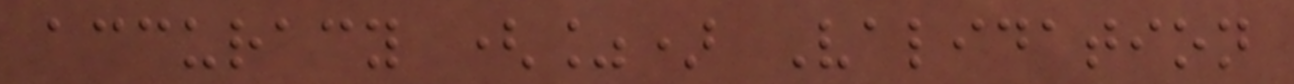accuracy (%) Validation
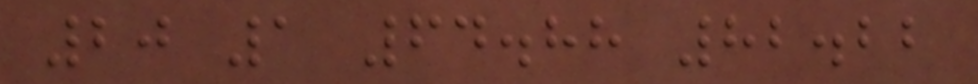20 1 64.88 82.22
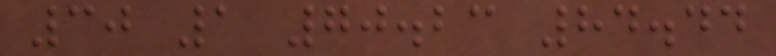30 1 70.23 84.44
